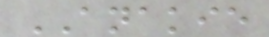ANAKIE
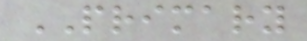PRIMARY
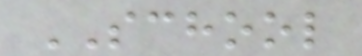SCHOOL
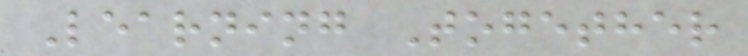Learning Together
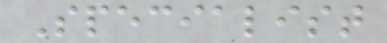Specialist
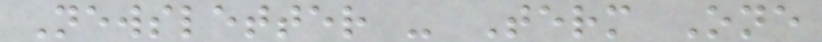Newsletter - Term One
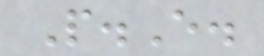P.E.
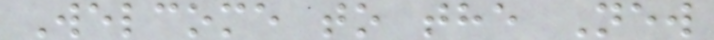Welcome to the New
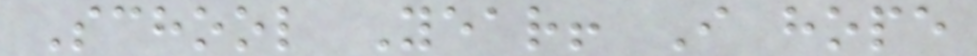School Year! I hope
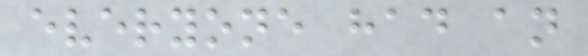everyone had an
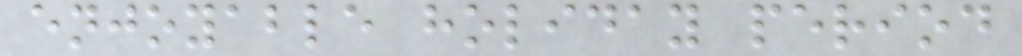enjoyable holiday period
